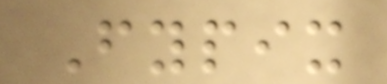Fypix
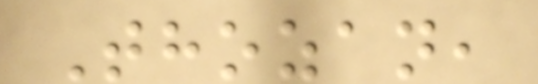Thozan,
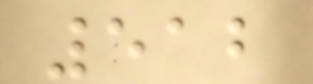512
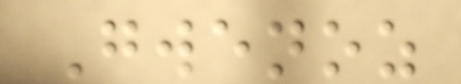Gwenoz
